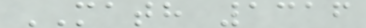MATH 1316
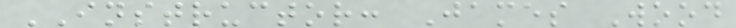INSTRUCTOR: James Wood
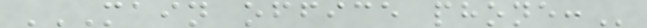MAIN OFFICE PHONE:
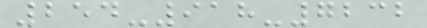254-918-7232
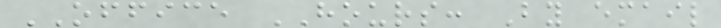OFFICE HOURS: By email
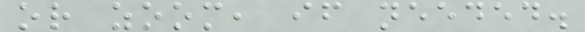or zoom, if needed.
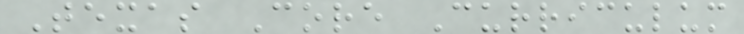Texas Core Curriculum
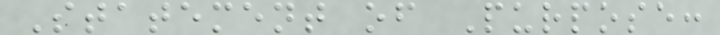Statement of Purpose:
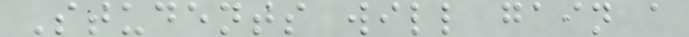Students will gain a
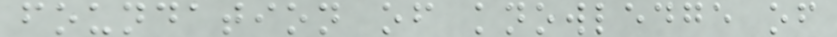foundation of knowledge of
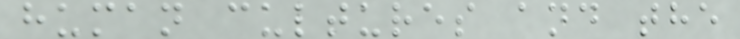human cultures and the
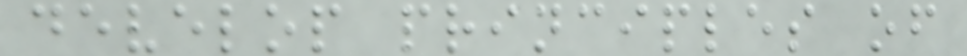develop principles of
